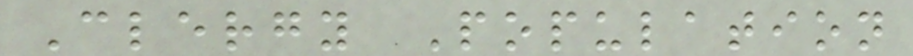Clergy Population
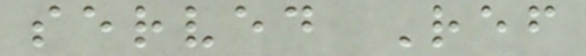served Ref
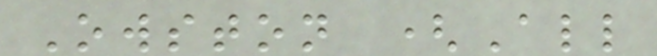Owston (All
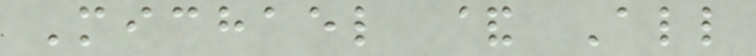Michael & All
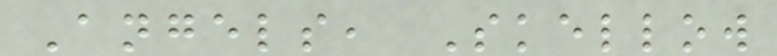Angels, Skellow
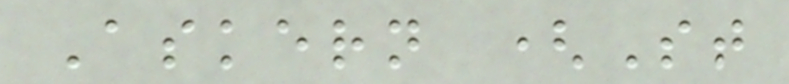Askern (St
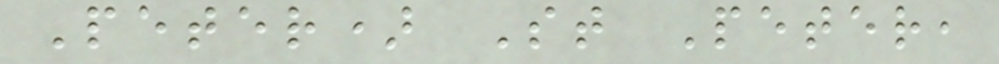Peter) St Peter,
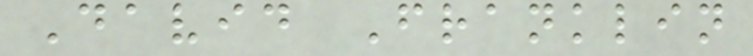David Franklin
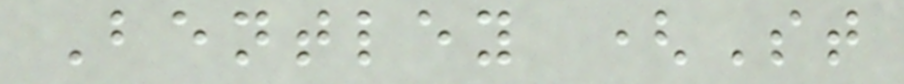Bentley (St
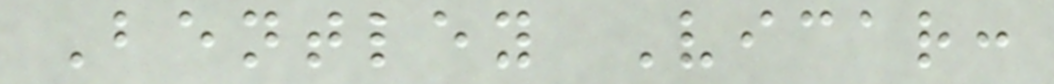Bentley Vicar:
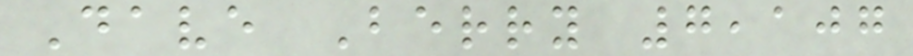Dave Berry 7,107
